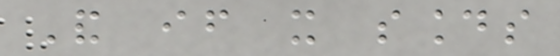And if it sounds
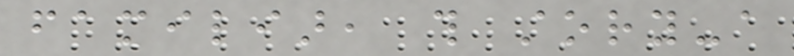familiar, this story-a
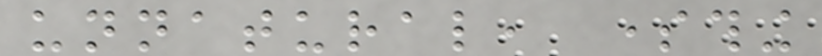unnatural, something
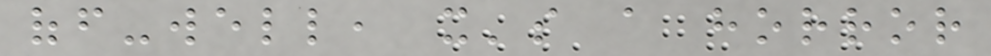off-well, it's a horror
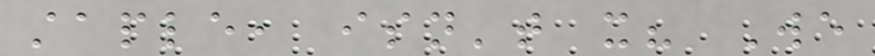staple, isn't it? We
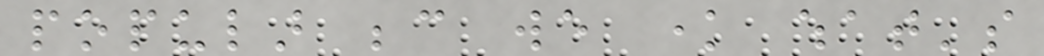popular because we know what's
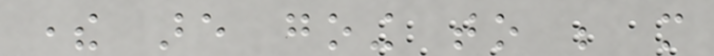there are going to be more
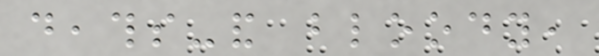deaths-and bloody,
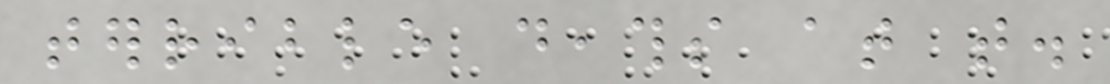terrible deaths at that.
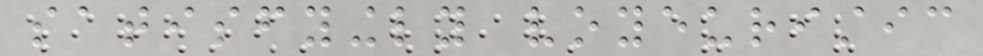satisfyingly voyeuristic
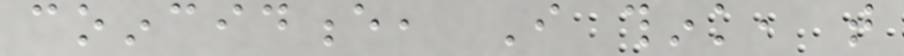coincidence, I think, that
